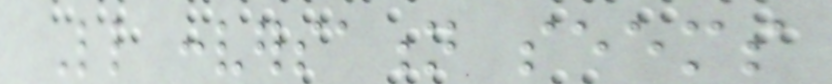Little conversation seems
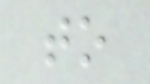to
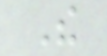The
